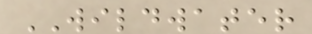WILDWATER
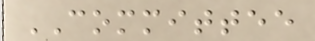COMMITTEE
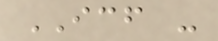ICF -
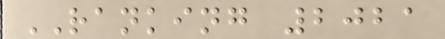RANKING 2021
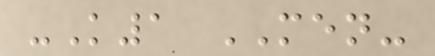-K1 MEN-
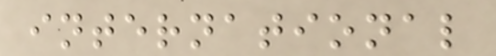international
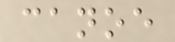canoe
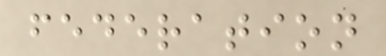federation
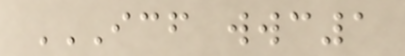ICF WWC1
